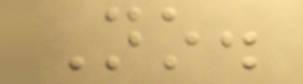No.
